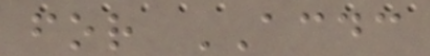for ACDC
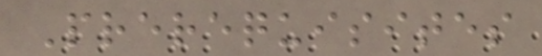Prerequisites
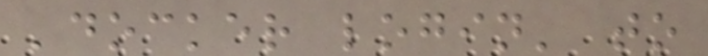'docker login' to
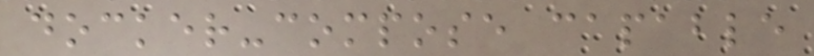docker-compose capable
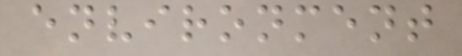environment
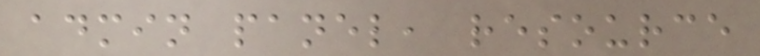admin panel, resource
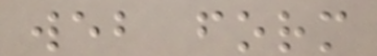web form
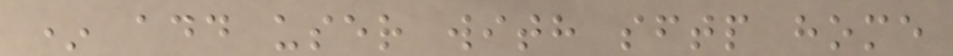* add user with sftp home
